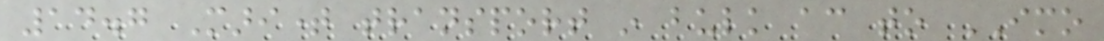14.7 Maritime transport in bulk according to IMO
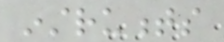instruments
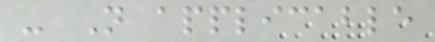- Not applicable
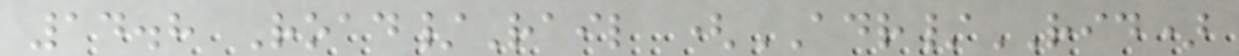14.8 Road/Rail (ADR/RID)
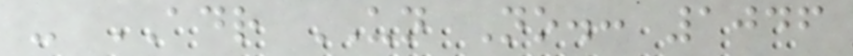- ADR UN No.: 1046
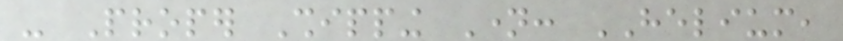- Proper Shipping Name: HELIUM,
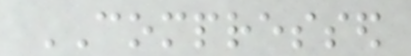COMPRESSED
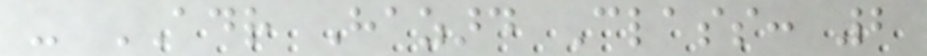- ADR Hazard Class: 2
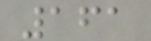161
